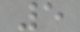5
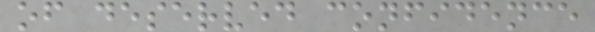of deserved confidence
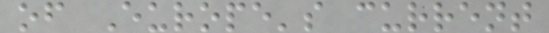of Europe's current
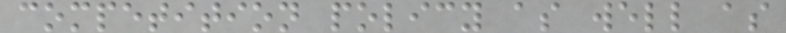competition policy as well as
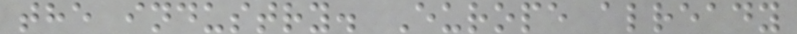the industry. Europe already
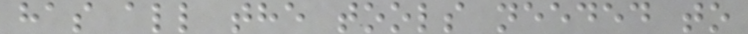has all the tools needed to
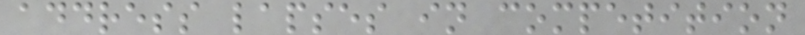address lapses in competition
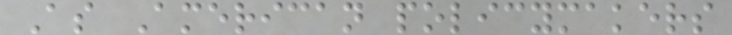As American policymakers
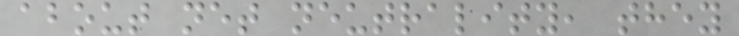about net neutrality, they
